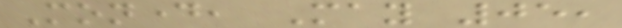Monday, May 05,
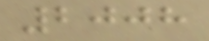2008
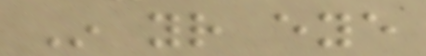In your eye
